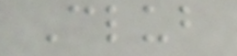Club
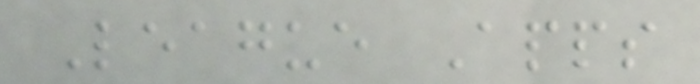League Apps
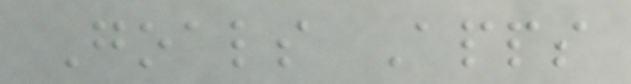Goals Apps
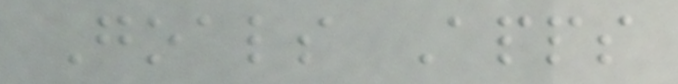Goals Apps
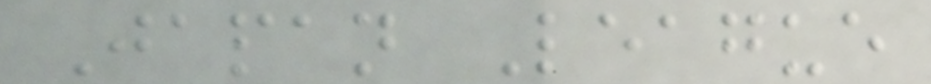Japan League
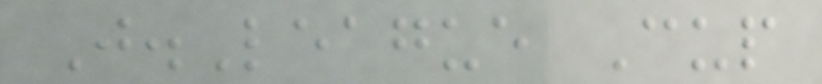J.League Cup
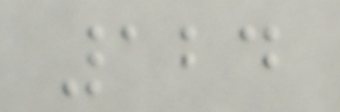124
